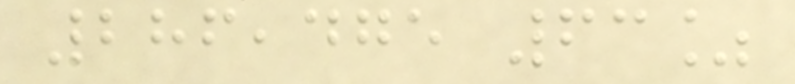286,475 63%
